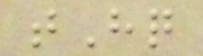tHq
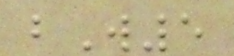bW5
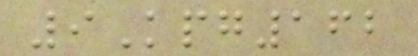9Kpg162
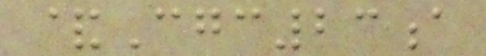&Cgc23a
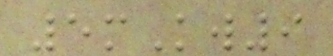5mKw9
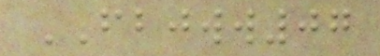FBJWW07
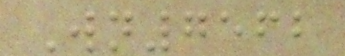Wn7562
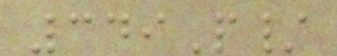349P/
